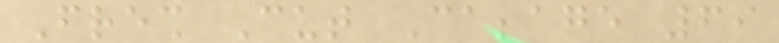Fresh Cut Cabbage 69
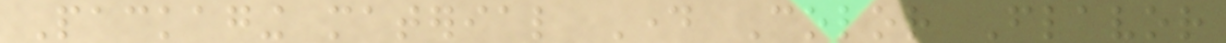Packaging material Day Color Flavor
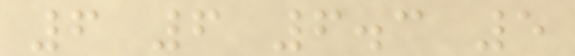6 6 6.3 5
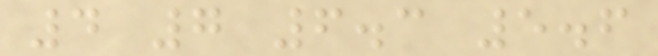4 7 6.3 5.6
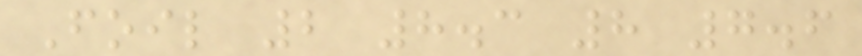Foil 2 8.3 8 7.6
